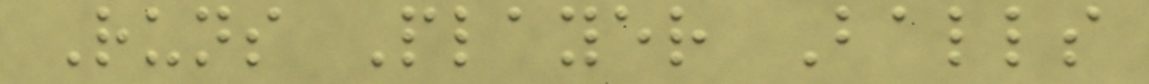Runs Player Balls
